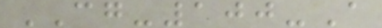CG-100-A
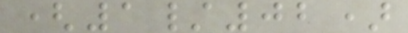(1/02)
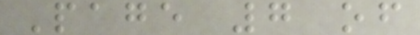Page 7 of
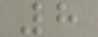8
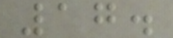17.
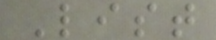List
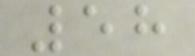58
